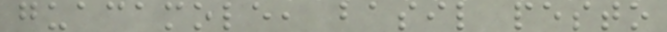guacamole, basil pesto
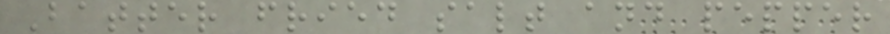Batter fried salt and pepper
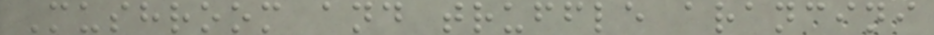Mushroom and truffle arancini
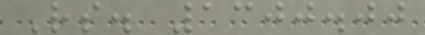Rs. 1300.00
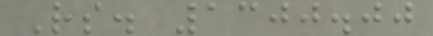Rs. 1300.00
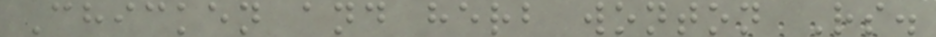Chicken and herb wonton Rs.
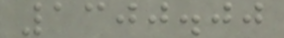1300.00
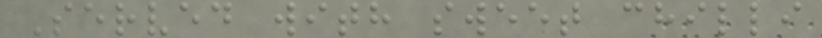Served with sweet chilli
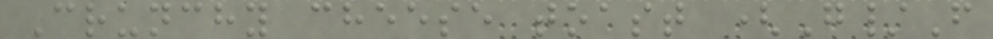Crunchy cheese toast (G/F
